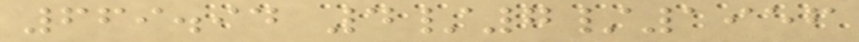669.94 4/7/1956
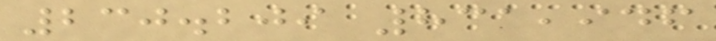230.209 831,946
